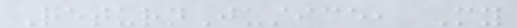ReturnJustice, My
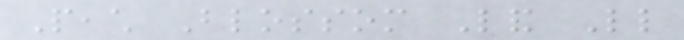Peach Blossom Land Little
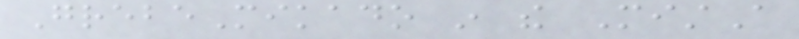GrebeMikado in the MistA
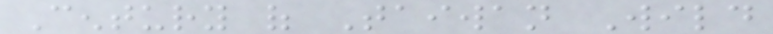Century of Taiwan Wild
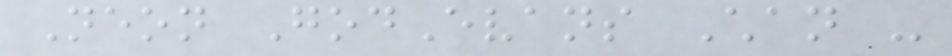Neon GodEvans Chan -
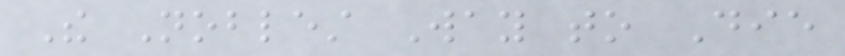The Noblest Way to Die
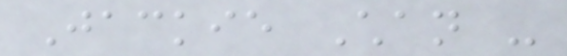Jackie Chan -
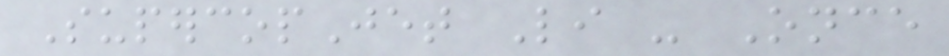SupercopJet Li - Once
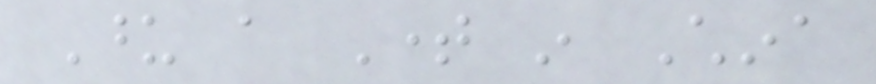Upon a Time in China
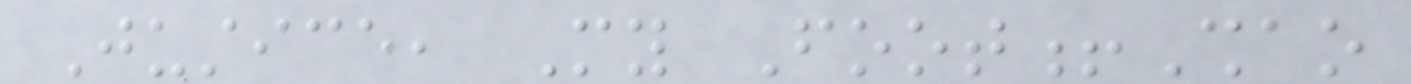Justice, My Foot!Shao
